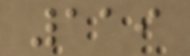119
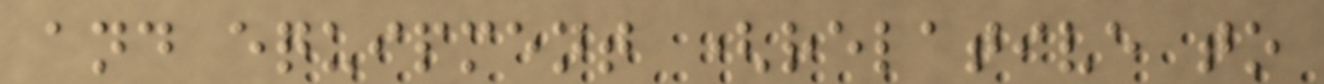and equipment (relative to
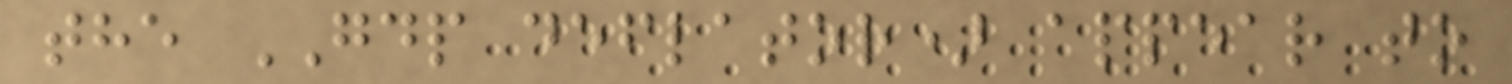the GDP deflator) appear to
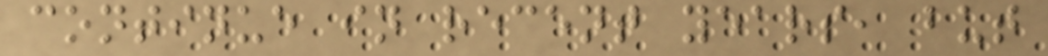continue in recent years, but
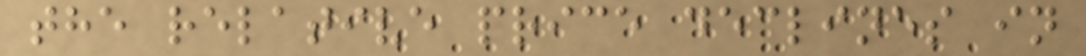the relative price declines in
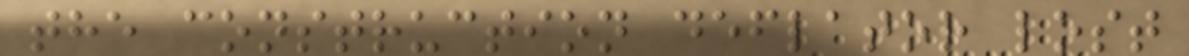the construction deflator lost
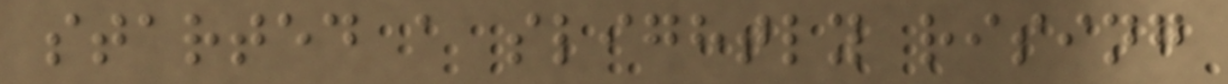started a slightly rising
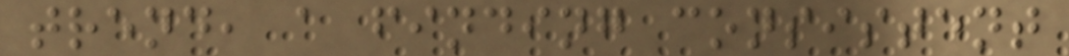trend, a finding consistent
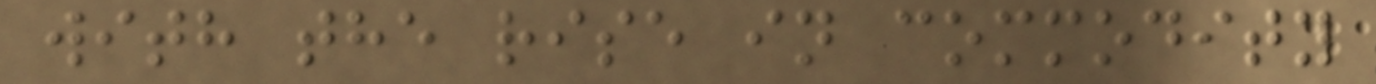with the rise in commodity
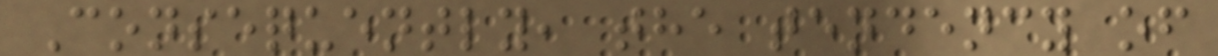Consequently, the tendency of
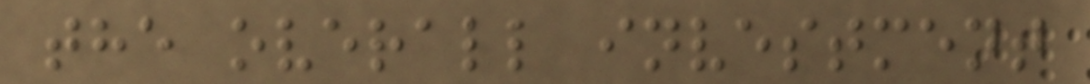the overall investment
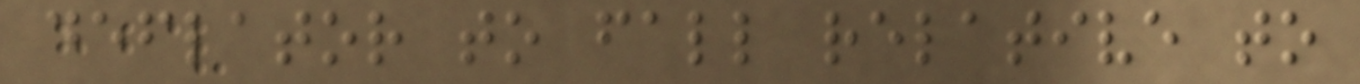deflator to fall relative to
